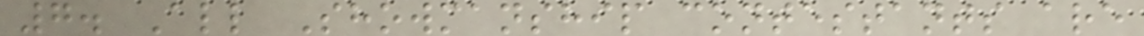7. All Showmanship contestants are
